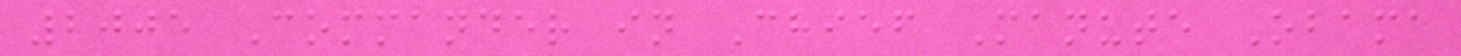2005 Commander in Chief Manute Obama
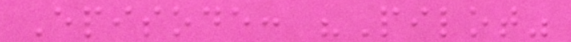Episode: "Pilot"
